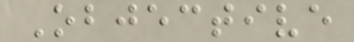Objective
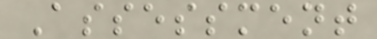Assessment
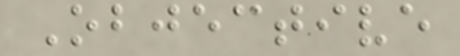Objective
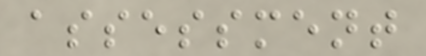assessment
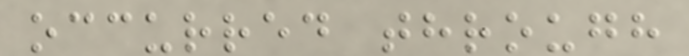occurred through
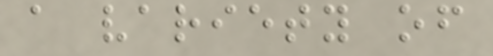a variety of
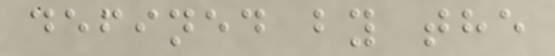defined by the
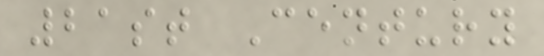21st Century
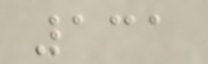131
